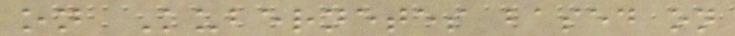on Kubernetes based on
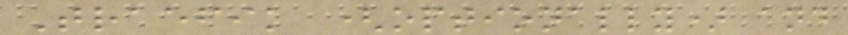Traefik (optionally) and
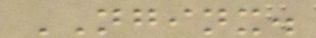NGINX.
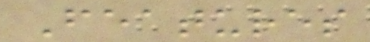Features
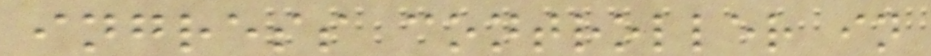ingress controller in
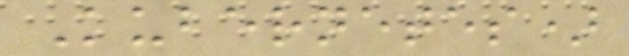Kubernetes)
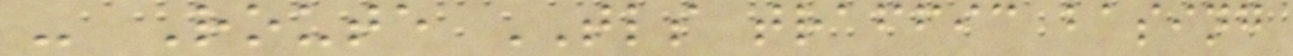- Route TLS traffic basing
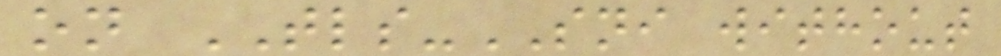on TLS-SNI without
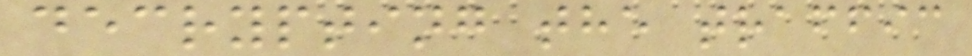decrypting the traffic
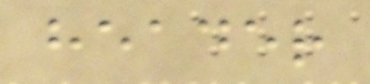header
